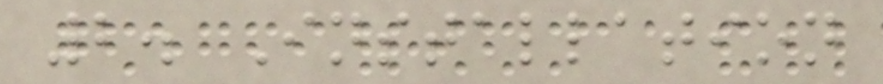2. Installation
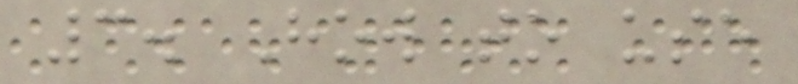3. How to use
